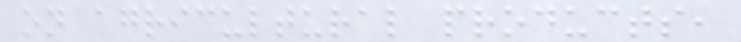on agricultural products,
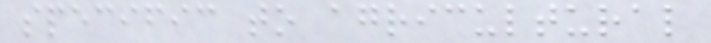specific to agricultural
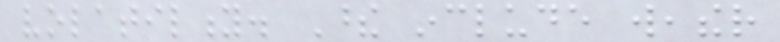volatility. These include weather
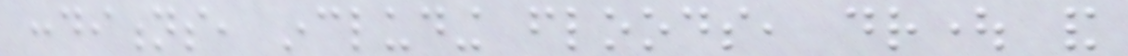conditions, including floods, drought and
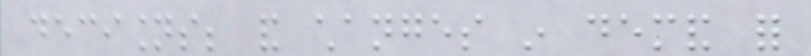decisions; and changes in demand for
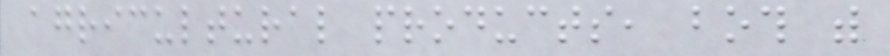agricultural products, both with
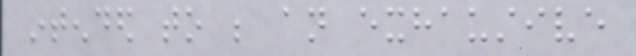intended to be an exhaustive
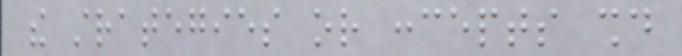the strategies or concepts should
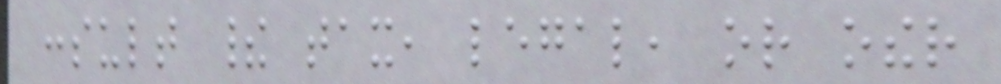consult their tax, legal, or other
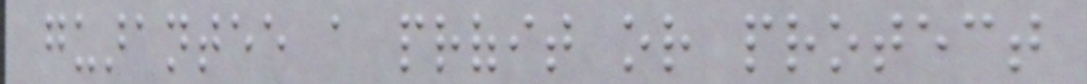guarantee a profit or protect
